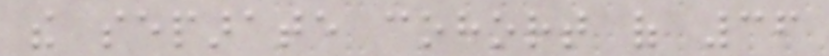the separate cohort of 36
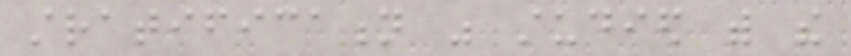stratification was studied with the
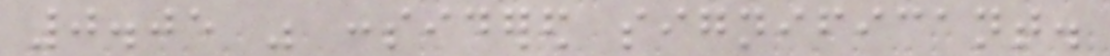0.05 was considered significant.
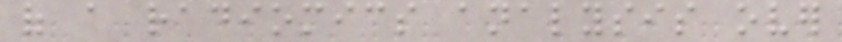of a radiomics analysis over
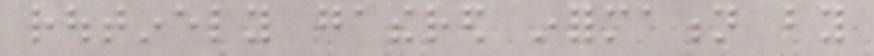routinely gathered information by
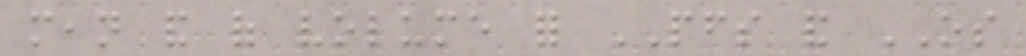mean and of volume for PFS and OS
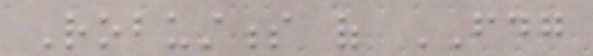Robustness of FDG
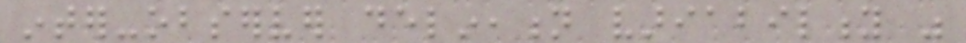inter-observer delineation variability was
